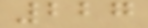227
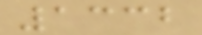1332
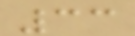33
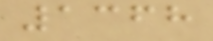1368
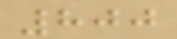800
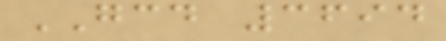GCD 3694
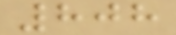808
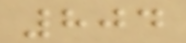804
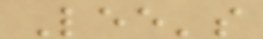Lee's
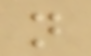n
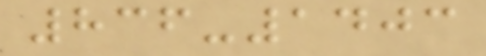836-1403
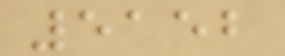5152
